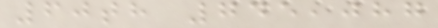60th 745,087
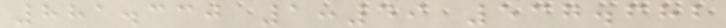881.330 1:49 537.682
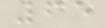65
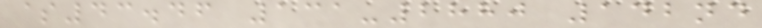$43.46 131-2880 142nd
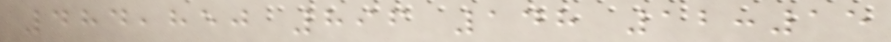484,850 896 148 12:15
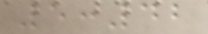5:42
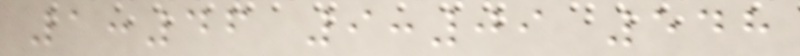1:46 9:09 548
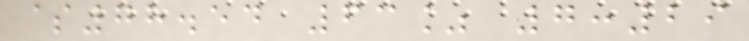$78.54 63% 7:29
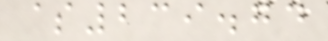$239.74
